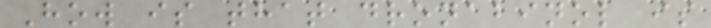How is that dronabinol is
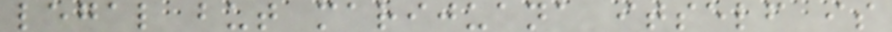legal but marijuana itself is
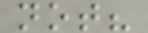not?
